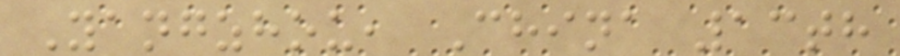Yangzhou, China 13th
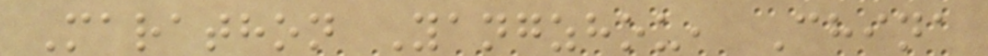Marathon Yangzhou, China
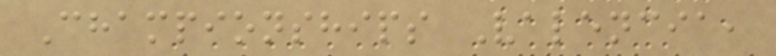Championships Valencia,
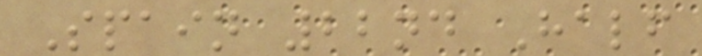Spain 22nd Half
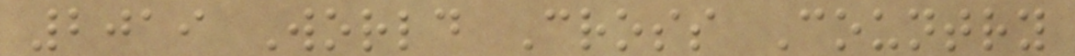2019 World Cross Country
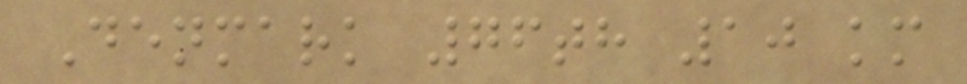Denmark 76th 10 km
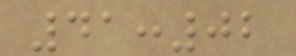41:02
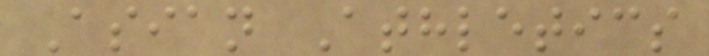Asian Athletics
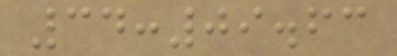34:09.63
